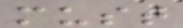must
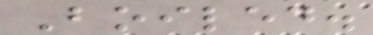Boiled.
